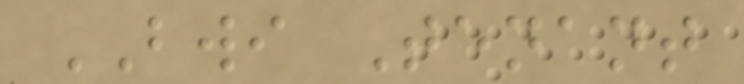BWI Tenant
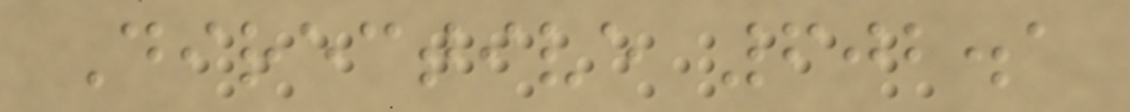Directive 602.1
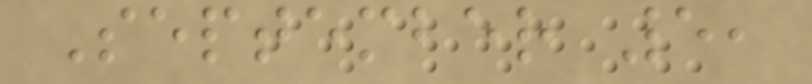September 5,
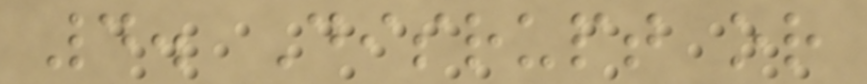4. Disrupt or
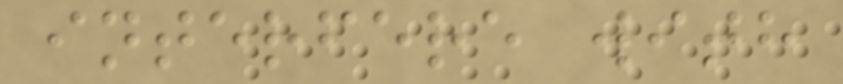interfere with
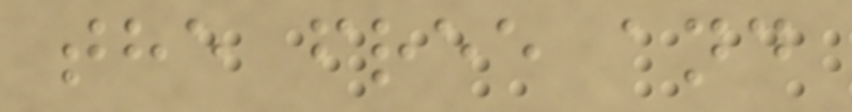the free and
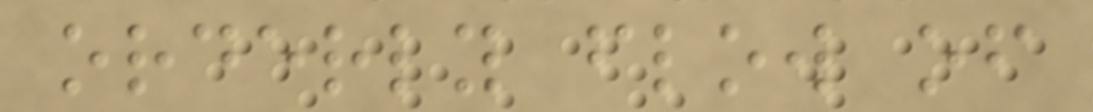orderly flow of
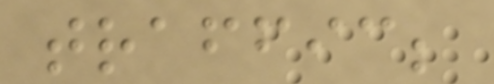traffic;
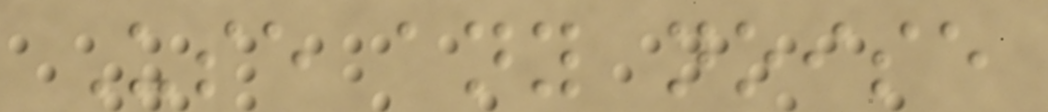Use any noise
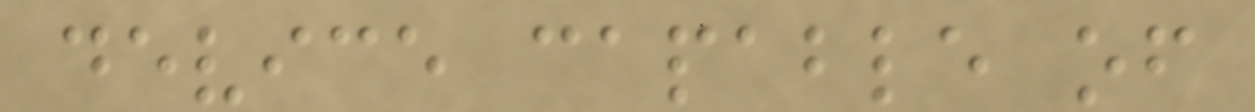device capable of
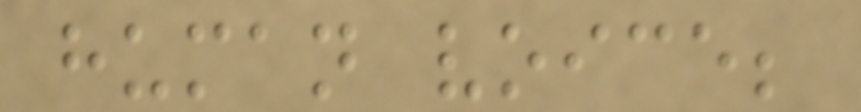human voice;
